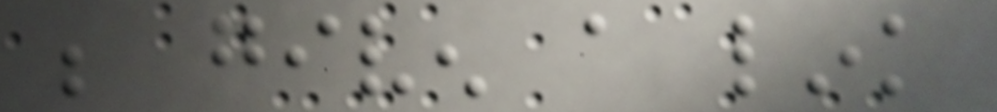be given a link
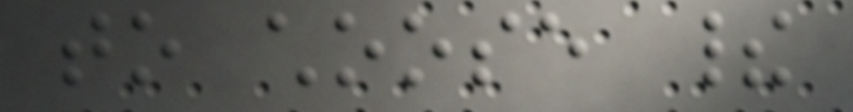to choose their
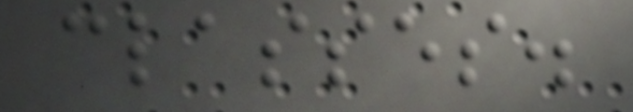classes.
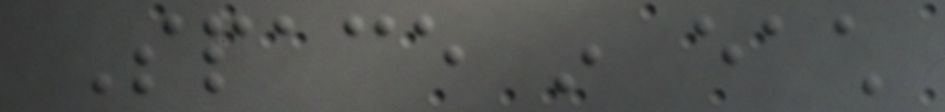Space in each
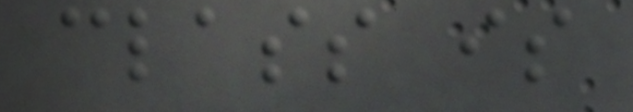class is
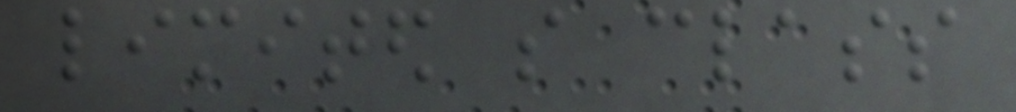limited so class
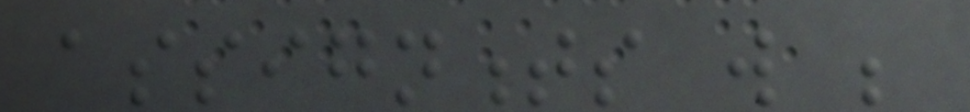assignments will be
